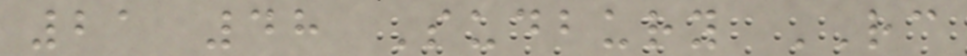21 48 Sudbury RC
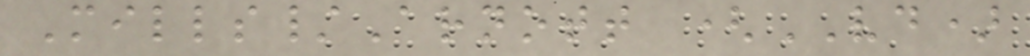Mills/Arnott (VD)
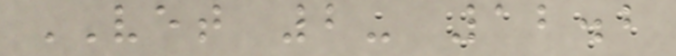VET 2- 12.2
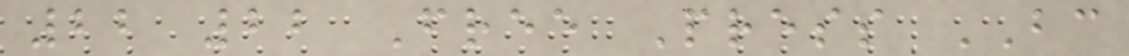22 22 Free Press BC
